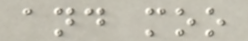and moo
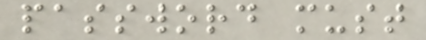password must
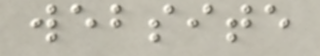website
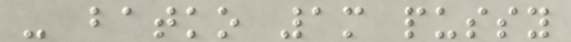- batko 1m pussy
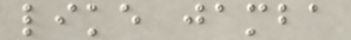like jamba
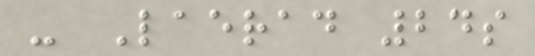- Laerad 24s
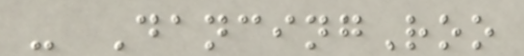- DancingRoo
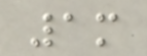1m
